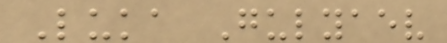Luka Gulyaev
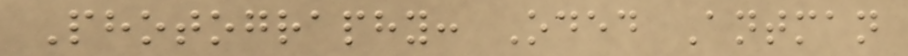Photography: Oded Antman
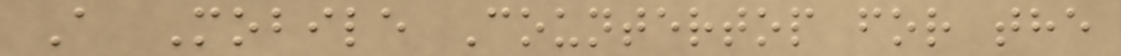A Mobile Countertop for the
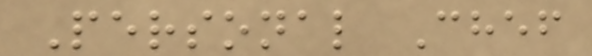Personal Chef
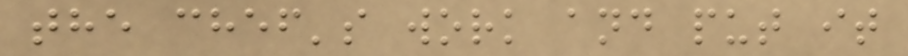the chef's work and put it
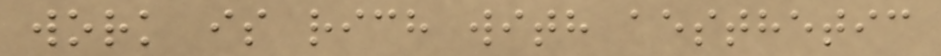work is rich with aesthetic
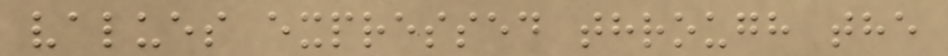values expressed through the
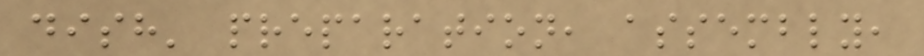dish' preparation, assembly,
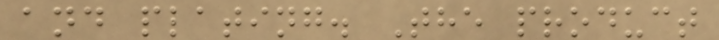and plating. The product
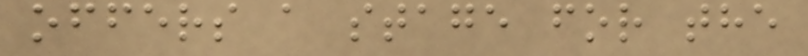offers a stage for the
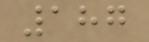187
